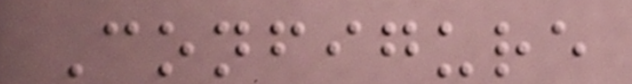Configure
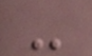-
